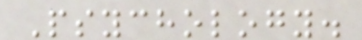Psychology.
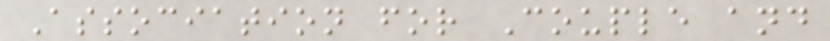Association for Couple and
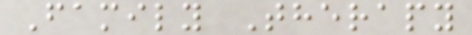Family Therapy
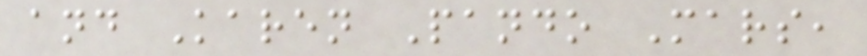and Karen Pando Mars,
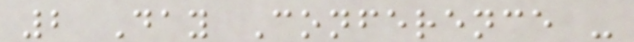2 Day Conference -
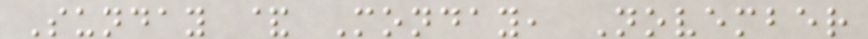Sunday & Monday, November
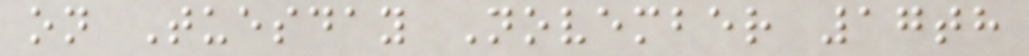on Tuesday November 17th
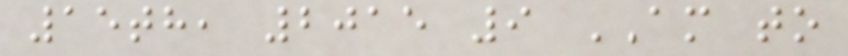15th, 2015 9 AM to
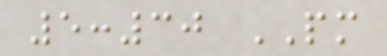5:30 PM
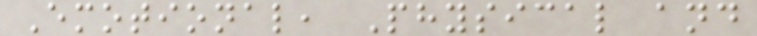Emotional, Physical and
